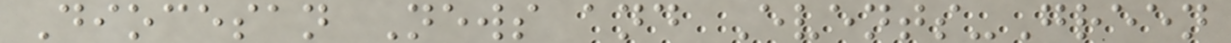Diocesan News and Events-Green
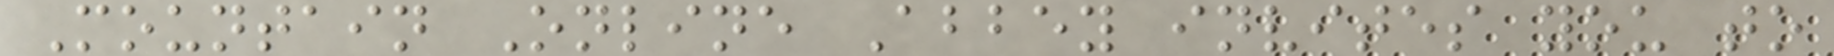Mountain Online Abbey invites you to
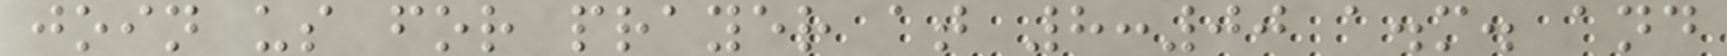join us for prayer at 8:00 a.m. and
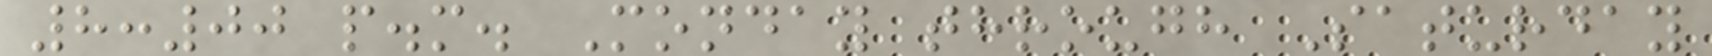8:00 p.m. Monday through Saturday
